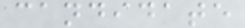candidate
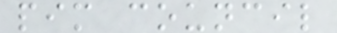pim council
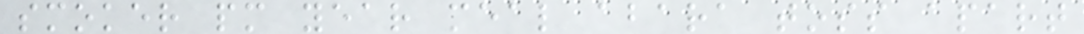smoker pm year meal abara toss apart
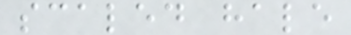scaled hale
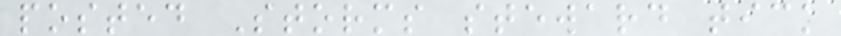posted Storms steward tick
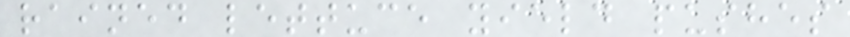rained lettuce yield pushes
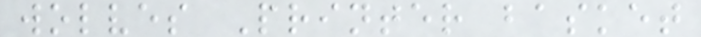wolves Printer basket
